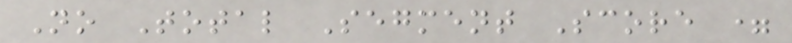No Total Segment Score =
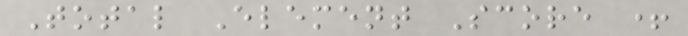Total Element Score +
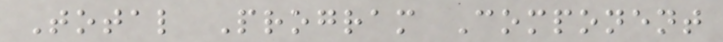Total Program Component
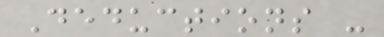Deductions -
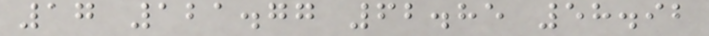17 121.77 62.85 58.92
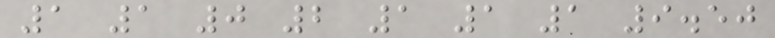1 1 0 2 1 1 1 9.50
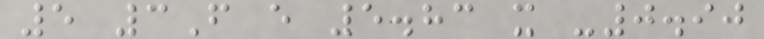5 3F e 5.83 x -0.90
